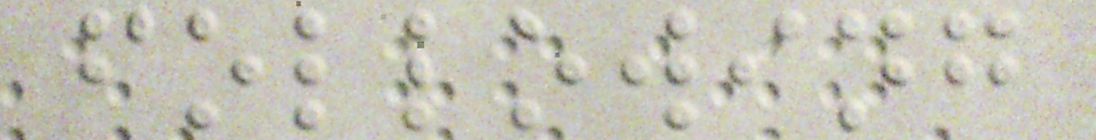following
